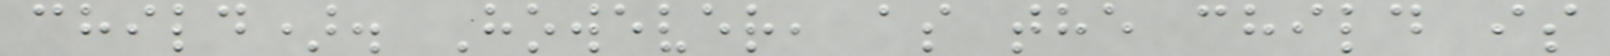child). However, as the child is
